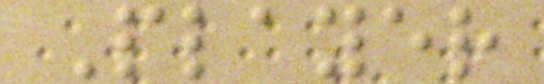Player
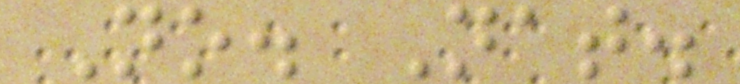No. Nat.
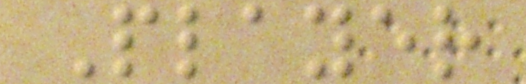Player
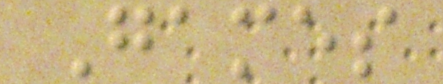Games
